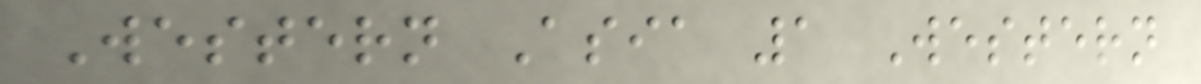Western Asia 1 Western
